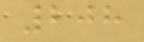208
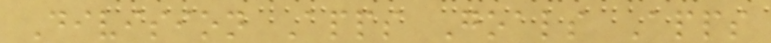Division Apps Goals Apps
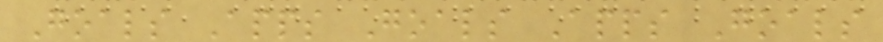Goals Apps Goals Apps Goals
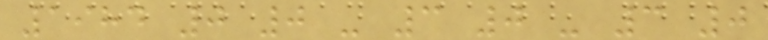1984 0 0 - 3 0 - 3 0
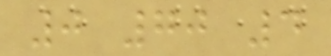0 70 4
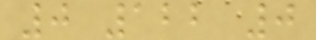0 122 0
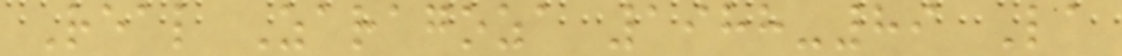Real Zaragoza 1988-89 La
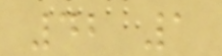42 1
